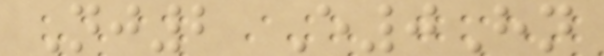Nj2 E0Hn
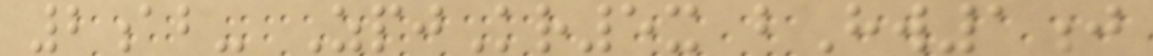2ab- ZpjKr5x bHw1j
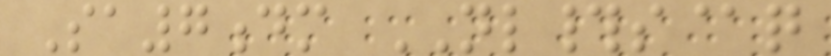Sa7dm NL#s@q
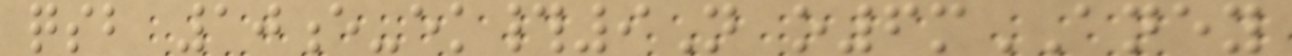qsb 10e-ek#9N o6mANEY
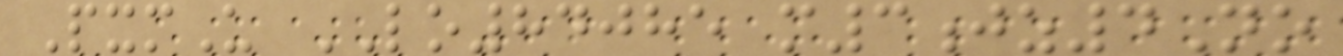PxmU LO84085 m3jz4No
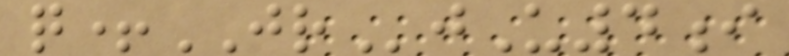q+JRjU4i
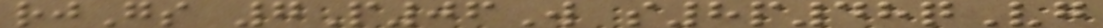rjGs 7P06W s8p48qVg
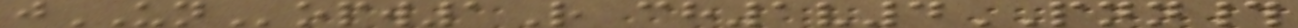jUNopw1R ch1v4PNN#
